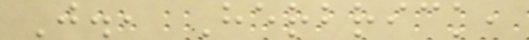J., Herbrick,
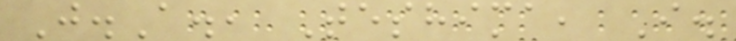J.A., Teshima, I.
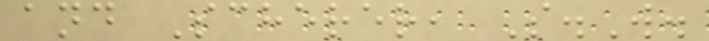and Scherer, S.W.
